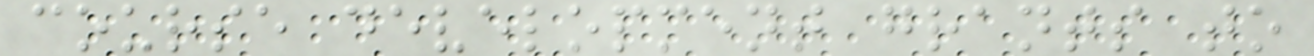course development grants to
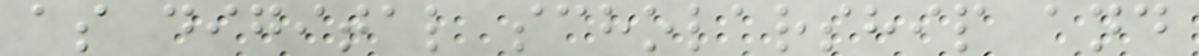as digital scholarship and
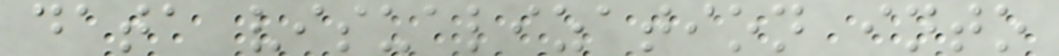data visualization into
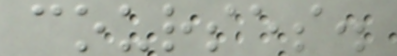courses.
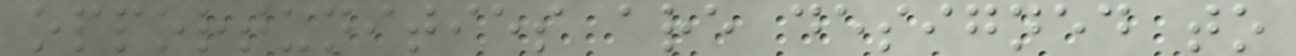opportunities are designed to
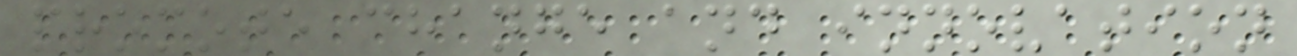promote change and innovation
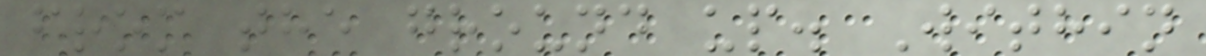from the ground up. Within
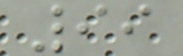99
